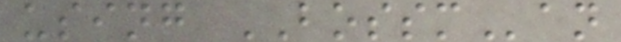using BOSSMan
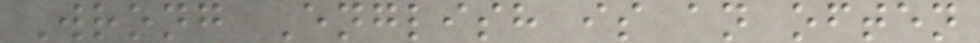Wrong English is an often
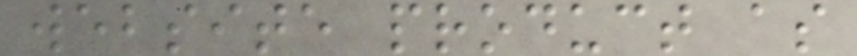website product as
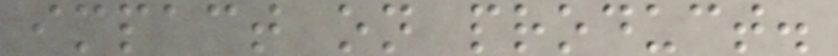impact on product.
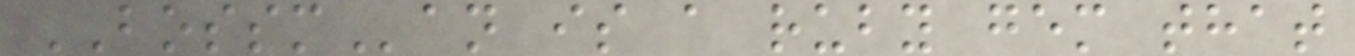BOSSMan is a ruby gem that
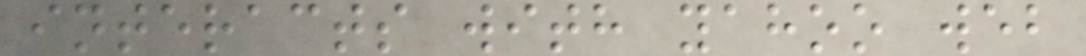interacts with yahoo web
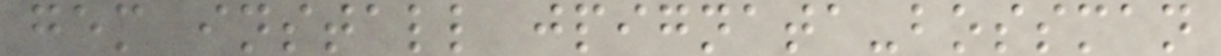gem install jpignata-bossman
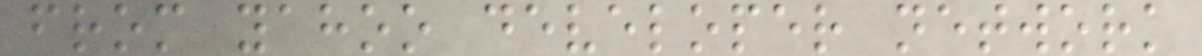from yahoo developer network
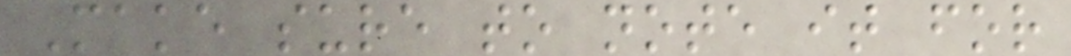Make sure to note it for
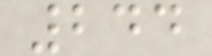244
